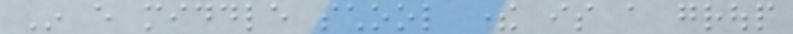In every middle school there is a group
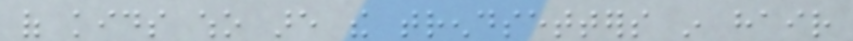of kids who are the trendsetters in hair
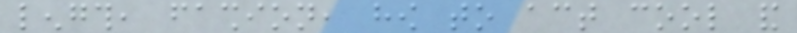length, fashion, how to act cool and
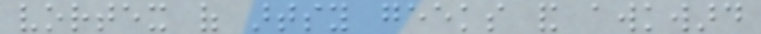vortex of artsy geeks and awkward
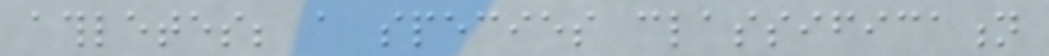athletes; a species classification
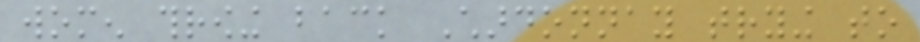women throwing back Chardonnay trying to
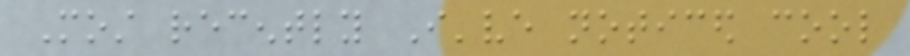Most recently I've noticed cool
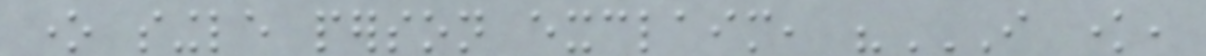one single person exclaim, "I KNOW,
